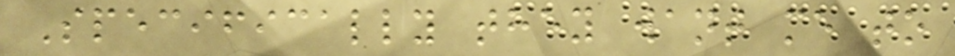Specifically they want me to
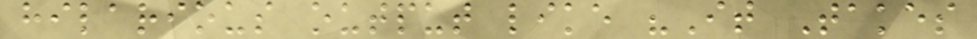hilarious output like "It Takes
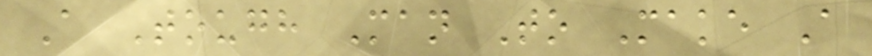A Tough Man To Make A
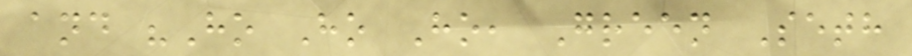and "Ho Ho Ho, Green Seth
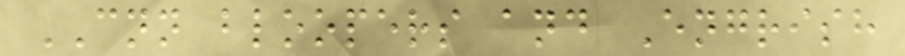CNN bloopers and Engrish
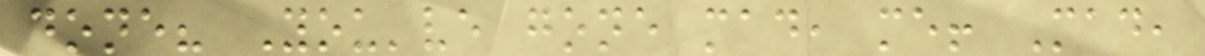done? You've gone mad, me! Mad,
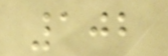102
